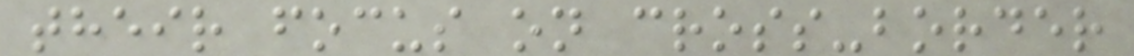their focus on cross-border
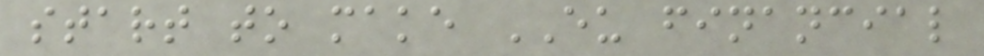start to make EU financial
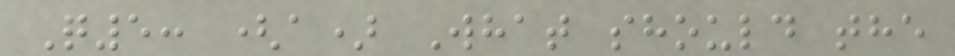Q5: (a) What should the
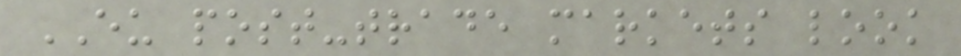EU post-trade markets look
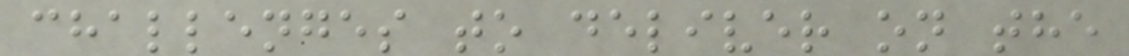challenges to deliver on the
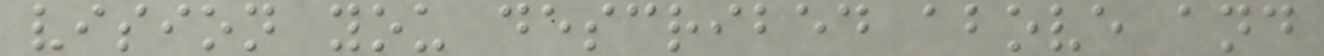vision you described above and
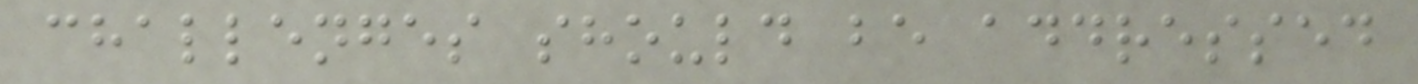challenges should be addressed
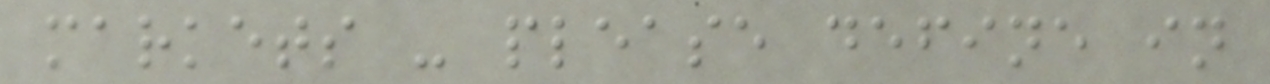markets - please define in
